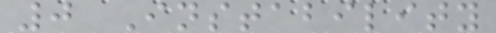0 Instability
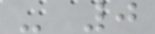- 0
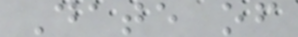Date of
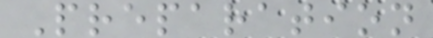Preparation
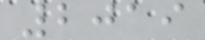2019
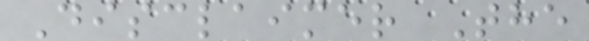Disclaimer The
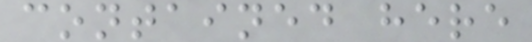contained here
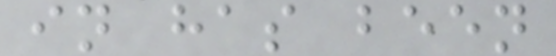in has been
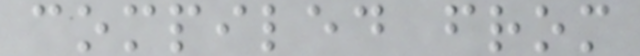compiled from
